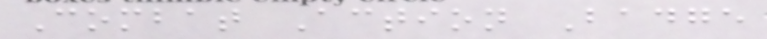Combat Action Badge
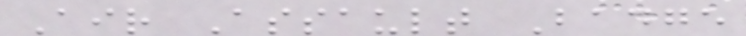Air Assault Badge
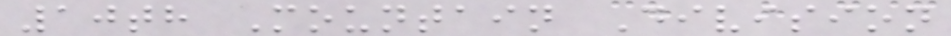10th Mountain Division
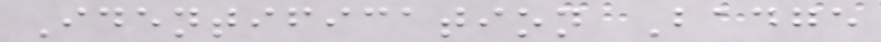Identification Badge
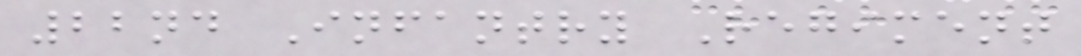22nd Infantry Regiment
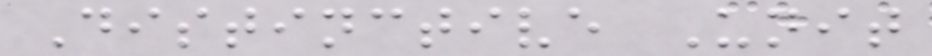Distinctive Unit
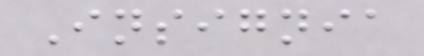Insignia
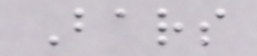Bars
